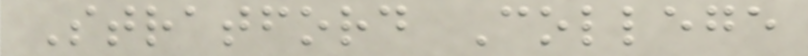Stratford College
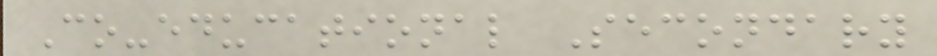Co-educational Secondary
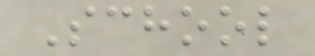School
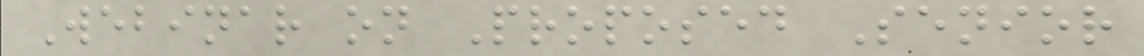Webinar on Proposed Senior
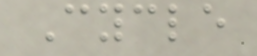Cycle
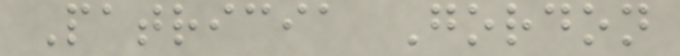Patricia Gordon
